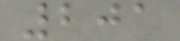201
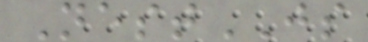NestJS
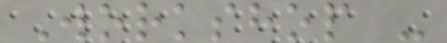Workshop -
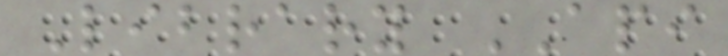Library API
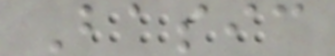Basic
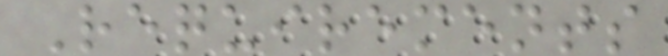Requirements
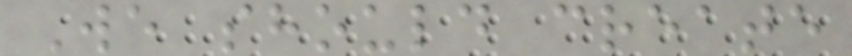We should create
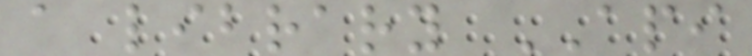a library API
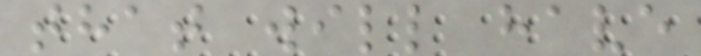that will have
